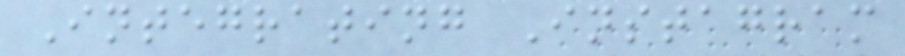Integrating Instagram
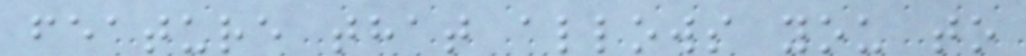feature that allows you to
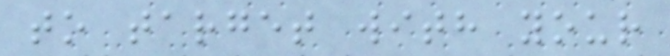to target with your
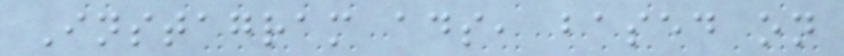Instagram ads, based on
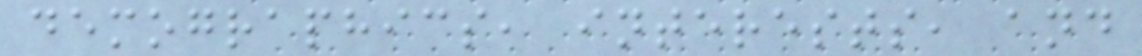demographics, interests, and
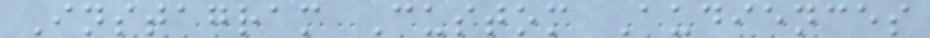Instagram Custom Audiences
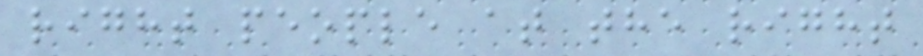right people at the right
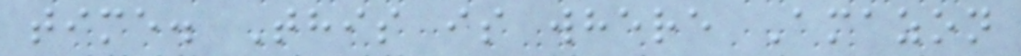time. This is where Amazon
